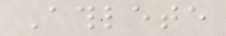Athlete
